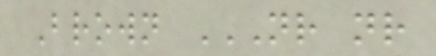Brown NR NR
